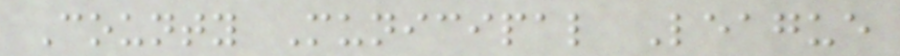County Municipal League
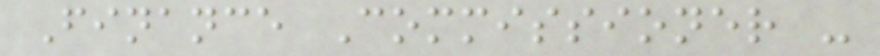Finance Commissioner -
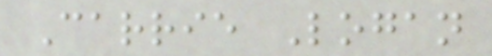Carrie Logan
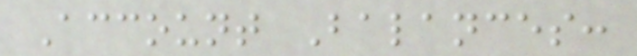Account Balances:
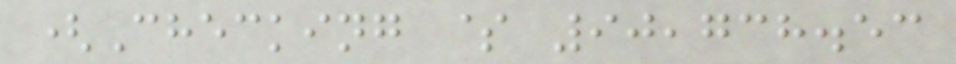(Checking $ 90,738.53
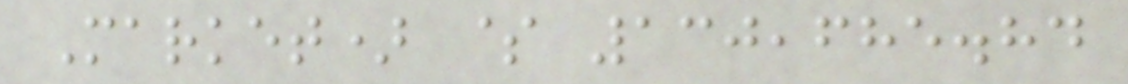Market) $ 130,685.84
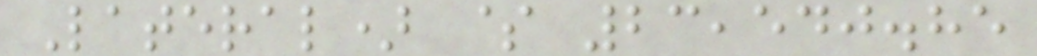Lateral) $ 23,540.85
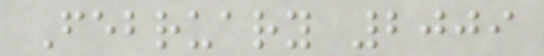February 2009
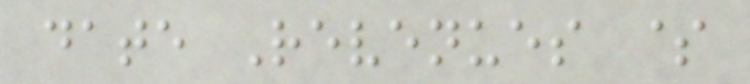date Revenues $
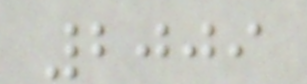2009
